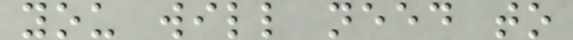you will need to
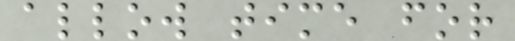allow time for
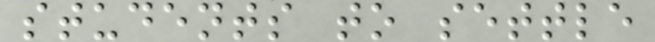students to settle
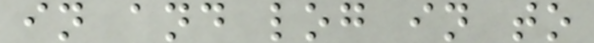in and log in to
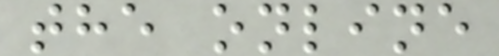the online
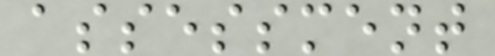assessment
